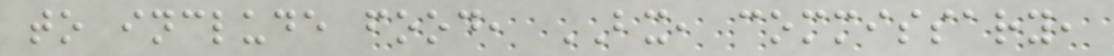to include food, BX, commissary,
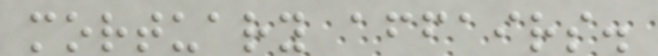mortuary affairs.
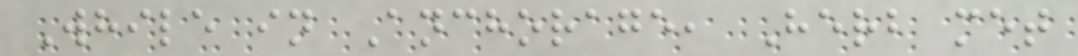While in Anchorage, Herb met
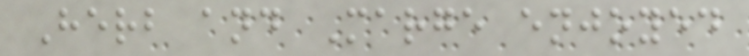Herb and Marge enjoyed
